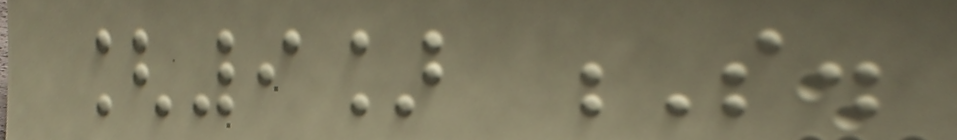[9] S.
